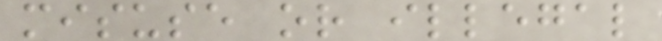misuse or illegal
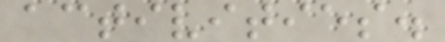activities.
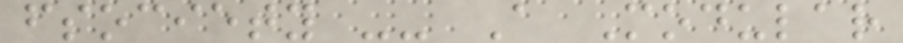fsociety -- A Modular
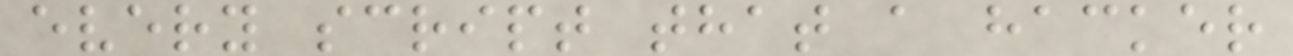every script that a hacker
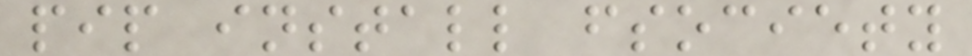pip install fsociety
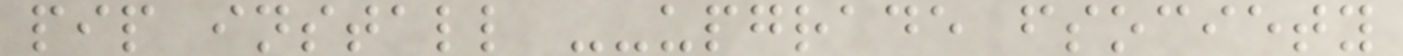pip install --upgrade fsociety
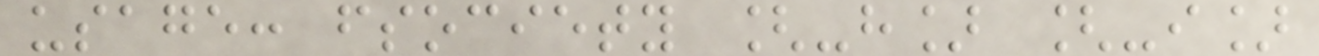usage: fsociety [-h] [-i]
